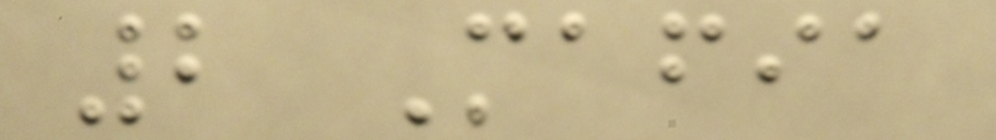2 Mafia
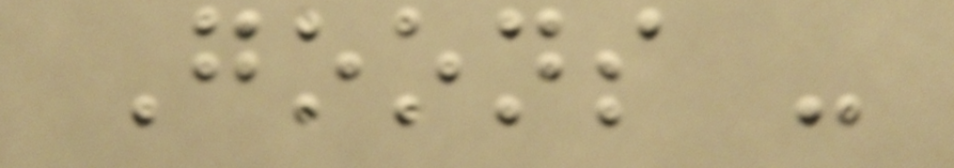Goons -
